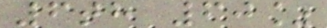6th 60%
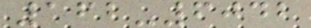162-6042
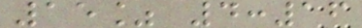15% 4:16
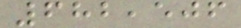682,506
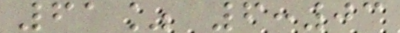61% 6:03
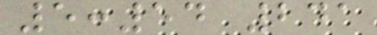5:54 241
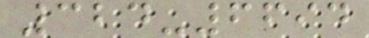324-6694
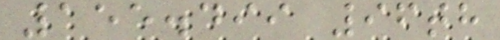155.499 96th
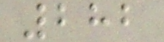282
